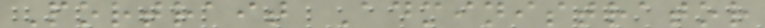Portrait Administrator
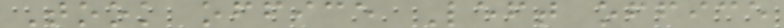Took office Left office
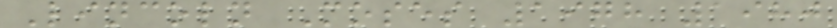Lincoln Moses 1978 1980
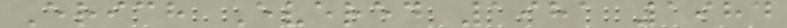Erich Evered 1981 1984
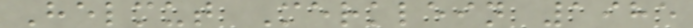Helmut Merklein 1985
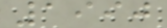1990
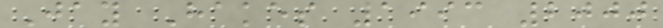Jay Hakes 1993 2000
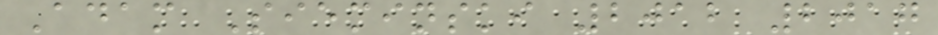Adam Sieminski 2012 2017
